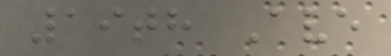19th Ave
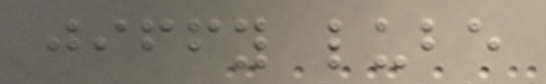jiffy lube
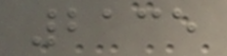2135
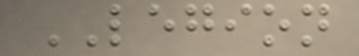LEGION
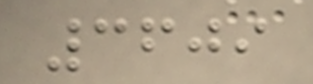3609
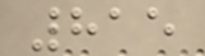815
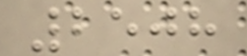2508
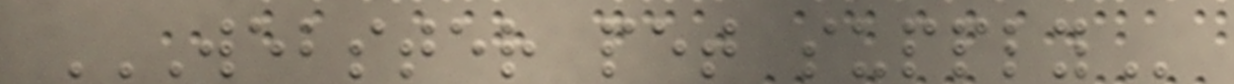WEBSTER PET SUPPLY
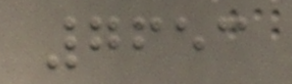7653
